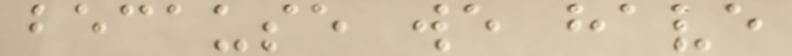because we have
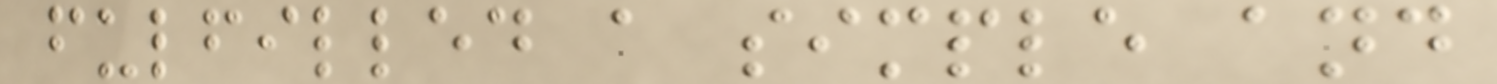fulfilled a simple and
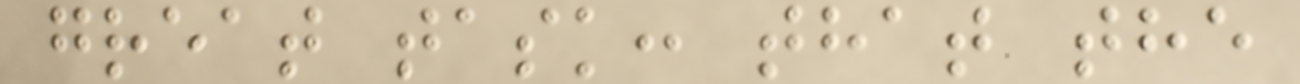great task: that the
